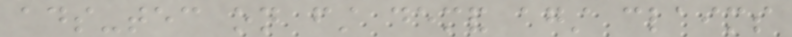ads-tec on first demand against claims
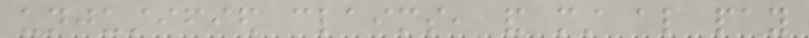unjustified claims, and must also pay
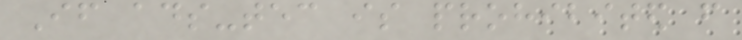If ads-tec is prohibited from
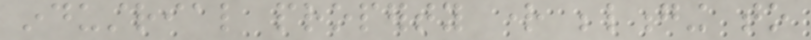industrial property right belonging to
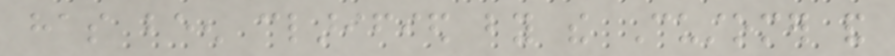has been clarified by the Customer and
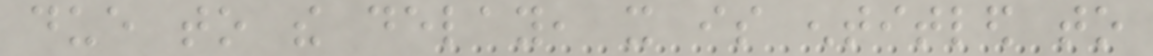due to the delay, it is entitled to
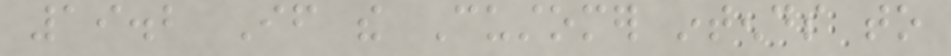19.2 If the Customer intends to
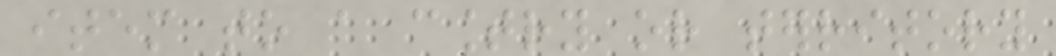item to a country or territory
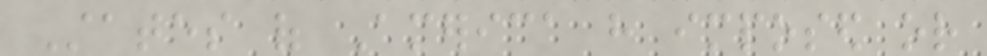States of America have imposed or
